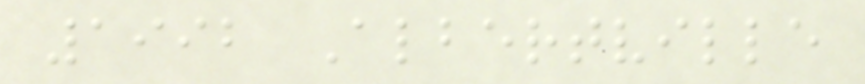1992 Albertville
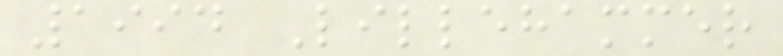1994 Lillehammer
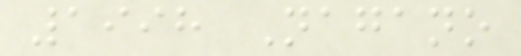1998 Nagano
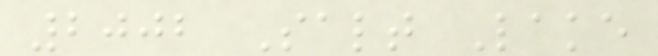2002 Salt Lake
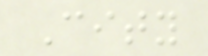City
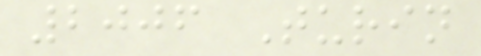2006 Turin
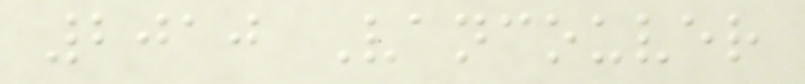2010 Vancouver
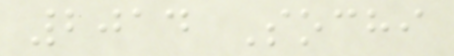2014 Sochi
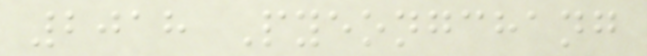2018 Pyeongchang
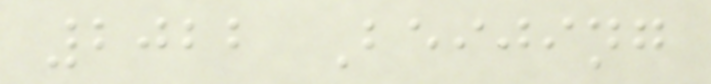2022 Beijing
